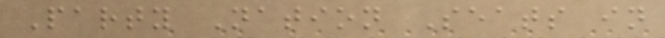Party Nation Seats in
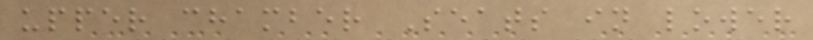upper chamber Seats in lower
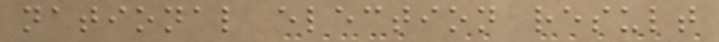national election result
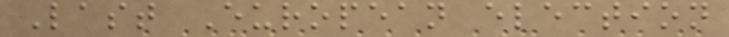Last European election
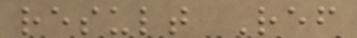result Ref
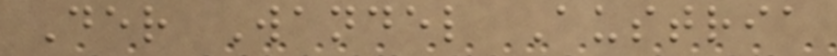Der Wandel Austria
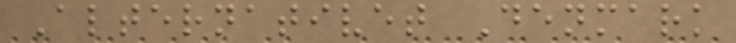Alternativet Denmark
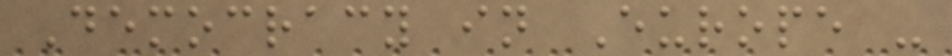Democracy in Europe -
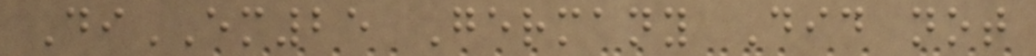DiEM25 Germany Did not
